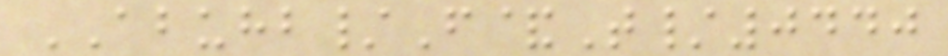ABUHB/F&T/0440
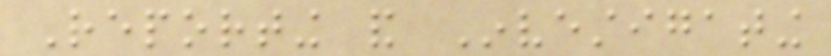Reporting and Investigating
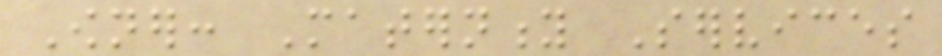Owner: Maternity Services
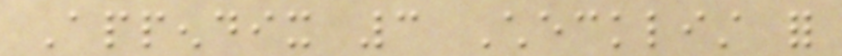Appendix 3 Checklist for
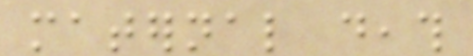maternal death
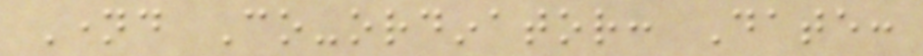Named Co-ordinator: Date:
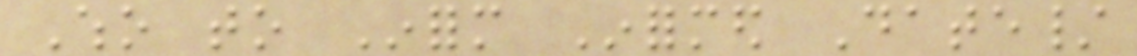Who to Inform Informed Date/
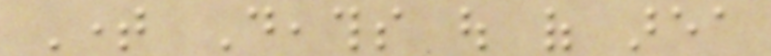Time Deaths out of area
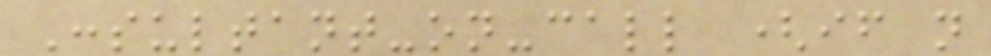Consultant-on-call (if not
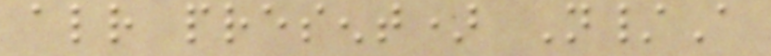already present) N/A
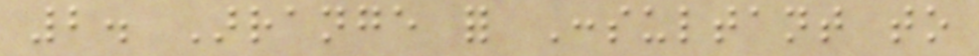2. Arrange for Consultant to
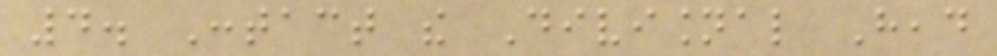4. Contact the Divisional Head
